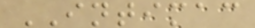INTIMAC
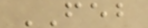FEB
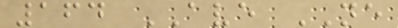164 AVE NE
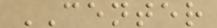CENTER
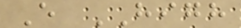E HIGH
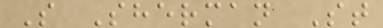S Sherman St
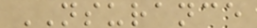NSURANCE
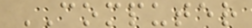COMPUTER
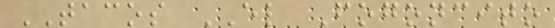TACOS EL Fogoncito
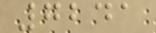7241
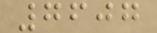7607
